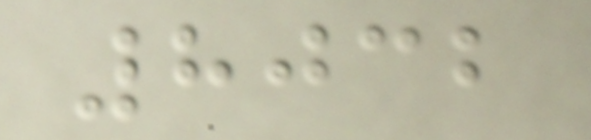8032
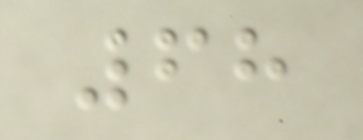68
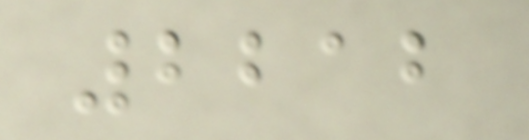2212
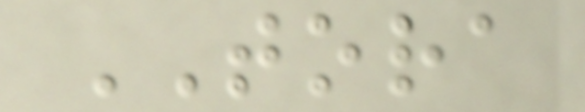TORA
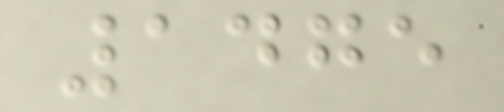1475
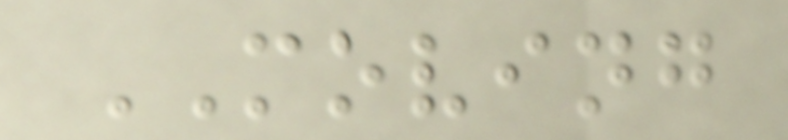MOVING
